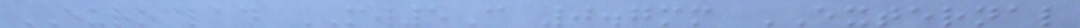EUROCLAD MW5C 0.7mm EXTERNAL
